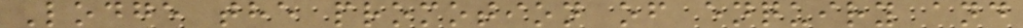Lodge the promotion of enquiry and
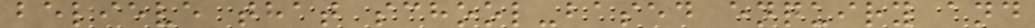believe that school-based enquiry and
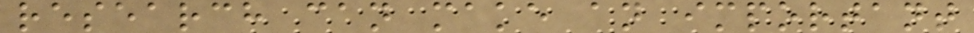research can make an important
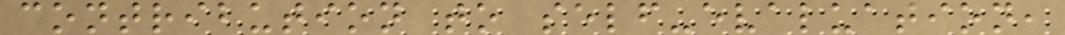contribution to self-evaluation,
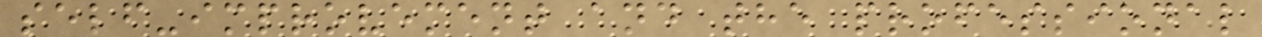self-improvement and the professional
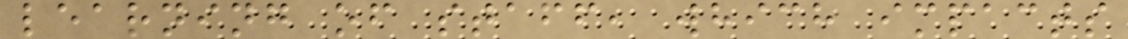learning of staff, which impacts
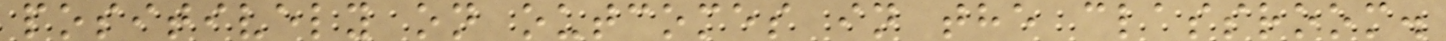positively on outcomes in the classroom.
